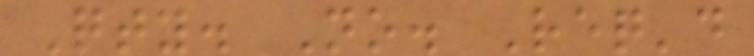Qty. No. Req'd
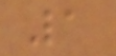1
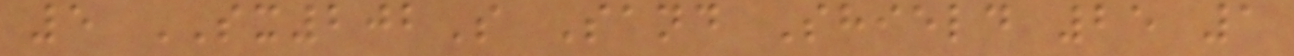5 SX202S Sand Shield 25 1
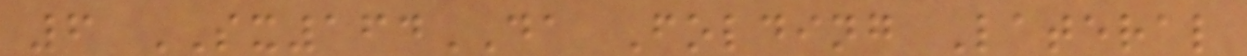6 SX164DA Folding Lateral
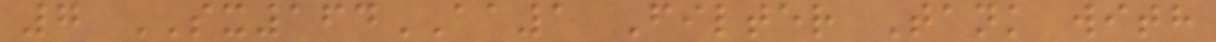7 SX164AA1 Filter Tank with
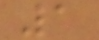1
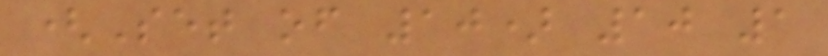(Set of 10) 10 1
